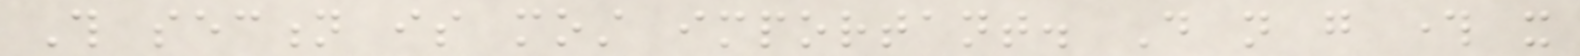This section is most important. Do not go through it
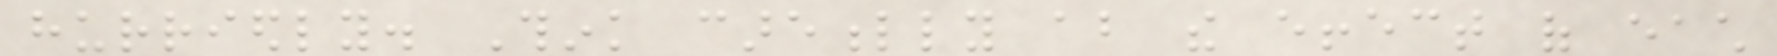hurriedly. Think carefully about the effect of each
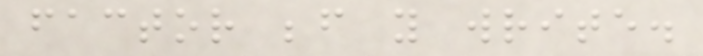factor before you write.
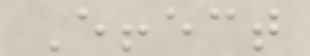Effect
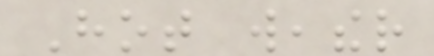Hot weather
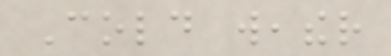Cold weather
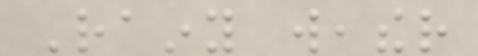Rainy weather
